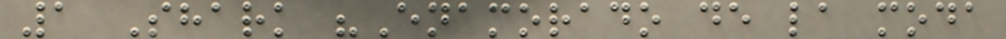1 Shark "Enamorado de la moda
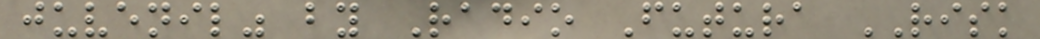juvenil" by Radio Futura RISK
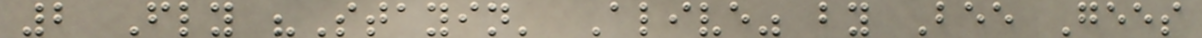2 Fly "Stayin' Alive" by Bee Gees
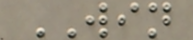WIN
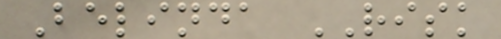Belinda RISK
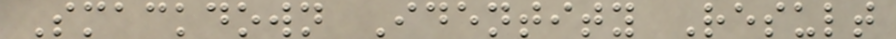Smackdown Identity Result
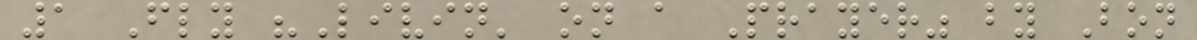1 Fly "Livin' on a Prayer" by Bon
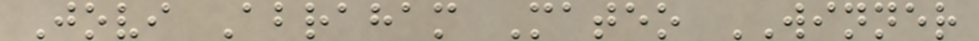Jovi Abraham Mateo WINNER
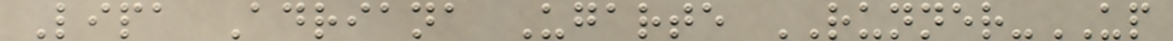Lipa Adriana Ugarte RUNNER-UP
